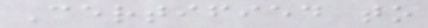Certified to
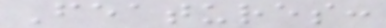Features:
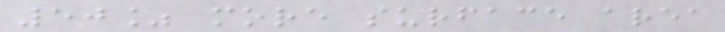50% more surface area
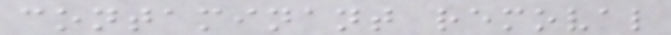contaminant removal
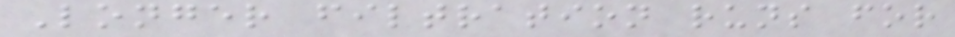Longer filtration runs for
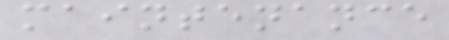maintenance
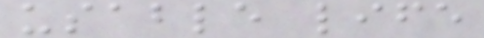usable life
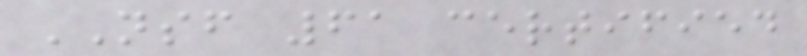NSF 61 certified
